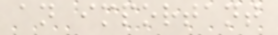an important
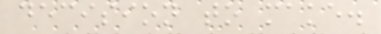decision to make.
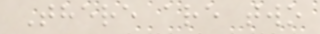There are two
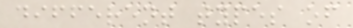different types of
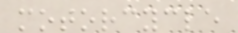motorcycle
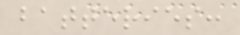batteries:
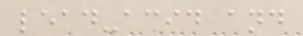lead-acid and
